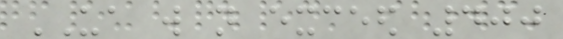UA will not exceed 400
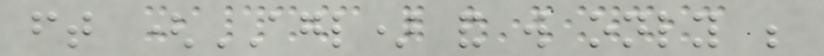ft (AGL) and will only be
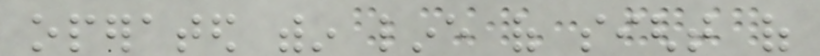operated within line of sight of
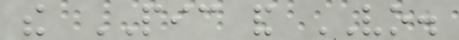the PIC and VO.
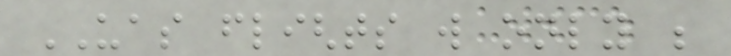UAS flights will only be
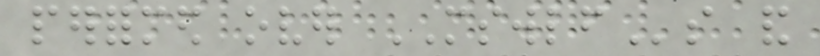performed over MSWLFs and
